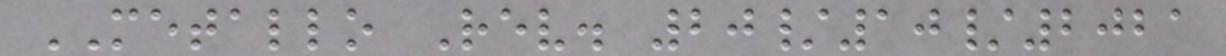METALLO Rev. 20/10/2021
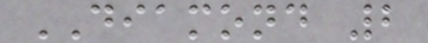DIAMOND 2
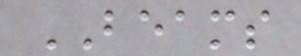BEAMS
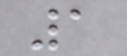1
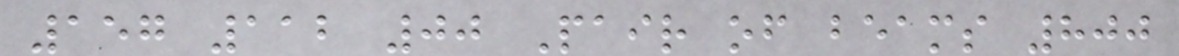157 112 00 Pair of beams 800
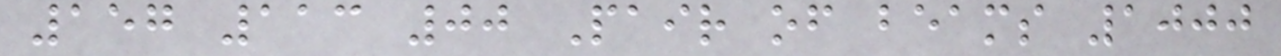157 113 00 Pair of beams 1000
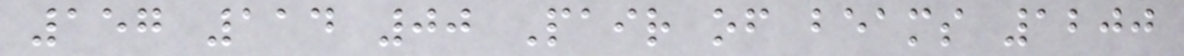157 114 00 Pair of beams 1200
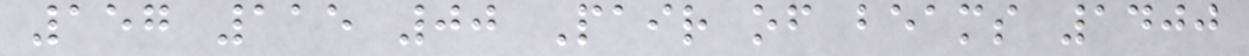157 115 00 Pair of beams 1400
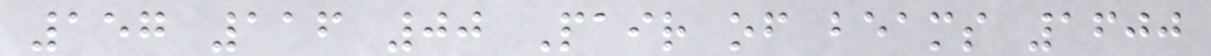157 116 00 Pair of beams 1600
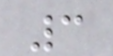3
